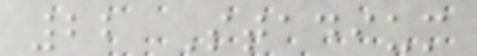22 Stadium
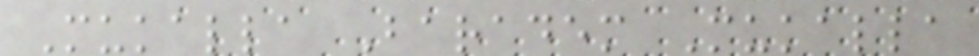Mukalla Baradem Mukalla
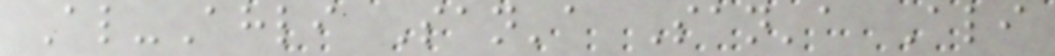Al-Ahli San'a San'a Ali
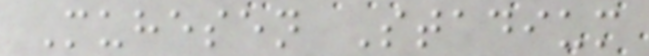Muhesen Stadium
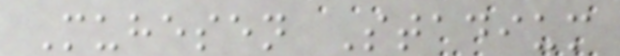Muhesen Stadium
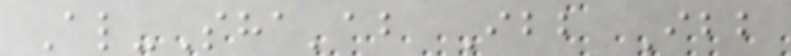Al-Sha'ab Ibb Ibb
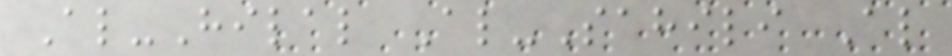Al-Hilal Al-Sahili Al
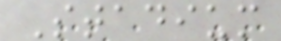Stadium
